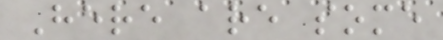Here are some
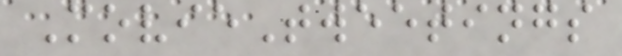MovieTweetings
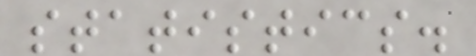statistics.
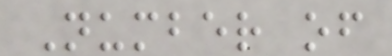Number of
